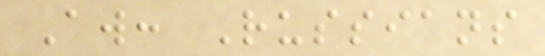Aw: Russians
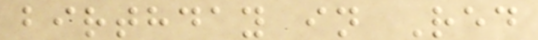birthday in Red
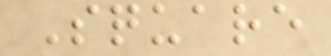Square
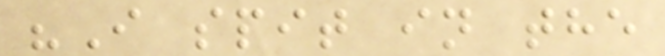"I spit in the
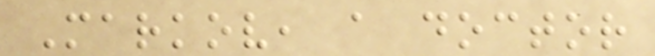Markov, a doctor
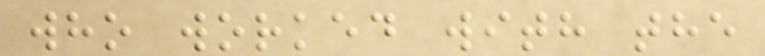who worked with the
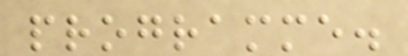programme.
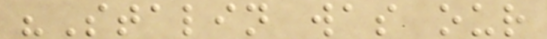"Stalin was our
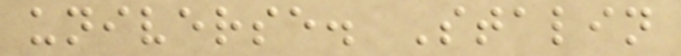universe. Stalin
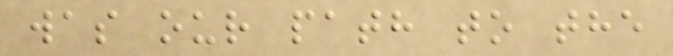was our path to the
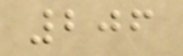206
